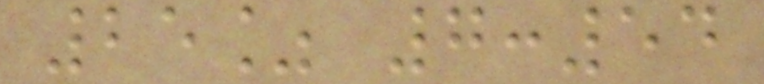25% 7:54
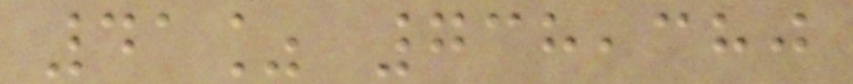41% 738,380
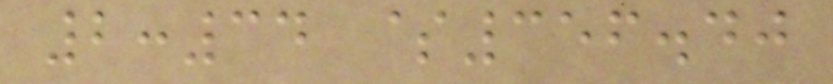2:34 $356.40
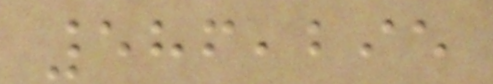586,295
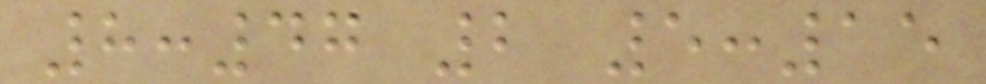8:47 2 5:15
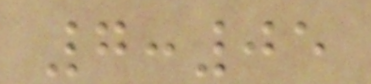7:05
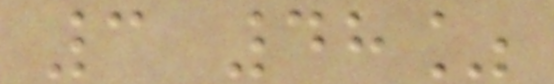3 48%
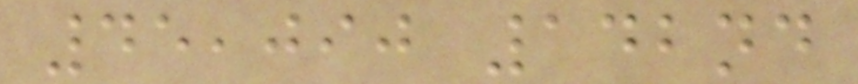45,090 142nd
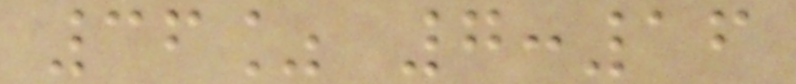36% 7:16
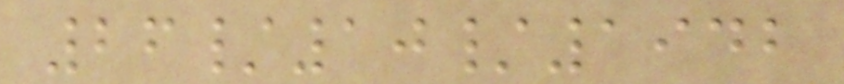26/10/1942
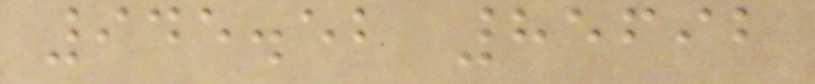945.52 85692
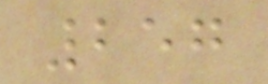257
